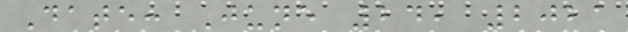Date: June 24, 2021
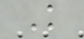K
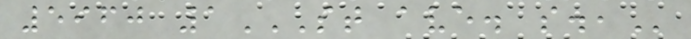5960 1ST AVE. S.,
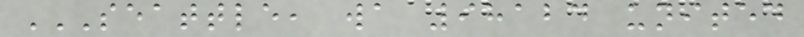SEATTLE, WA 98124 UNITED
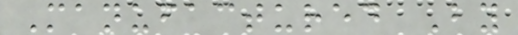Manufactured By
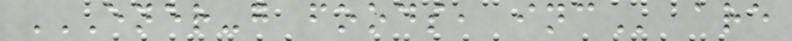ENER-G FOODS, INC are
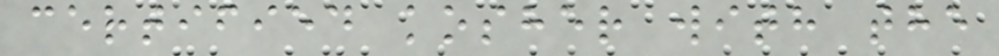certified kosher with the
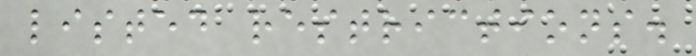listed restrictions.
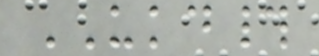UKD#
